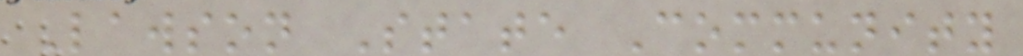Lawson State Community
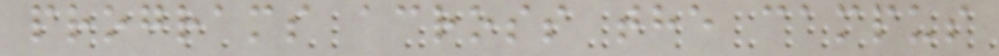programs across the campus
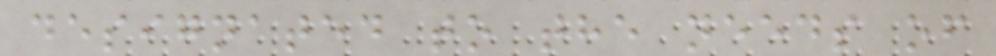designated to the needs of
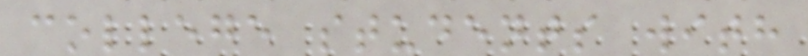college students with
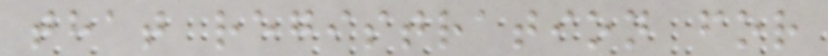that registration for
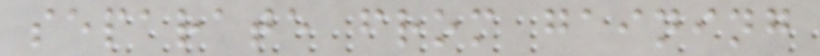separate from gaining
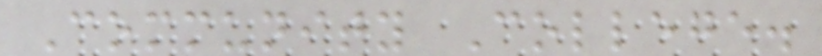Community College.
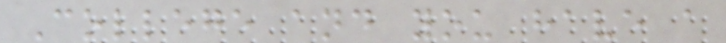College and you have a
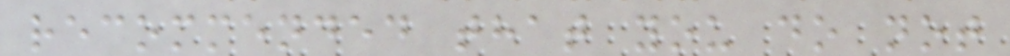recommended that you do not
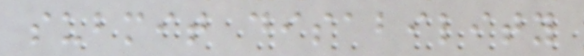submit disability
